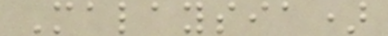Malaysia)
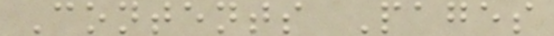Contents Pages
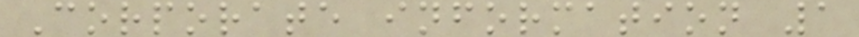Corporate information 1
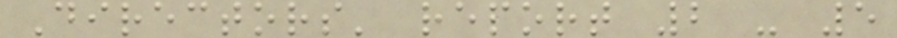Directors' report 2 - 5
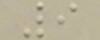9
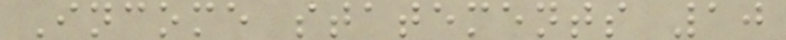Income statements 10
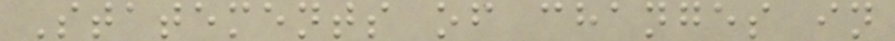Statements of changes in
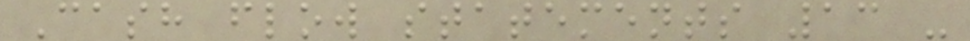Cash flow statements 13 -
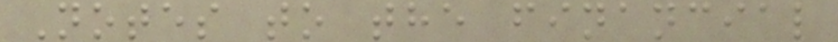Notes to the financial
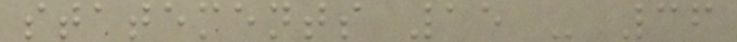statements 15 - 36
